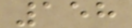158
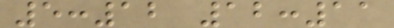5:12 12:11
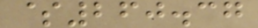$260.37
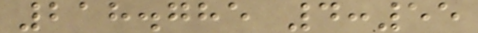218.785 4:55
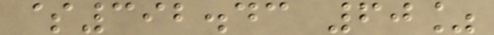$392.43 60%
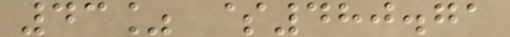43% $480.71
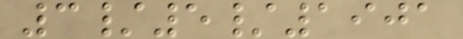3/5/1901
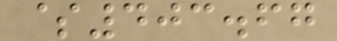$403.67
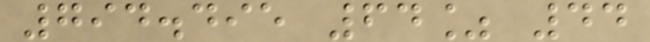794.495 64% 44
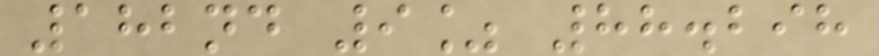182nd 9% 88.298
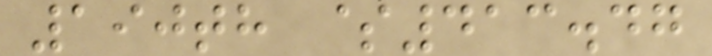190th $413.47
